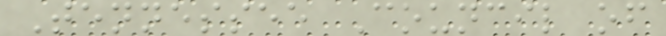Tennessee Council of
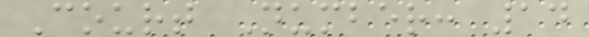Court Number: 14
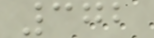372
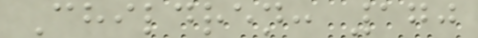Children: 170
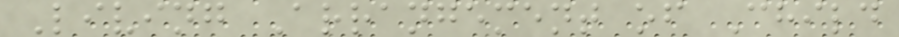Living Arrangement of Child
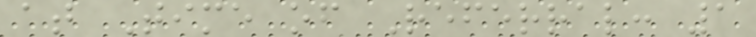at Time of Referral: 1
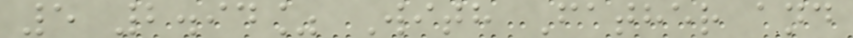5 2.94% With Father and
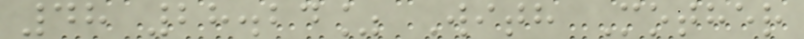48 28.24% With Mother
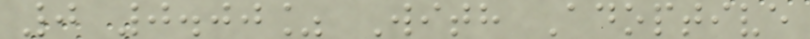0 0.00% With Adoptive
